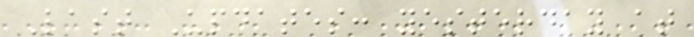Last Updates: yesterday at
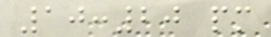10:20 pm
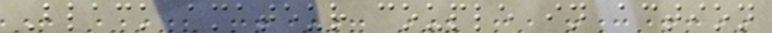Black amateur couple in action
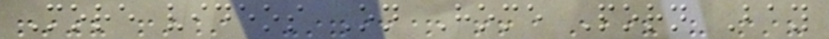More videos On Home Porn Bay
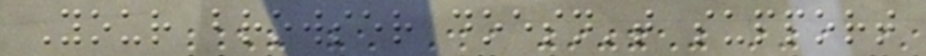Your browser doesn't support
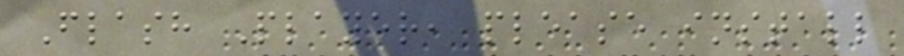Flash Player, please install
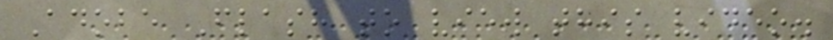Adobe Flash to view this video.
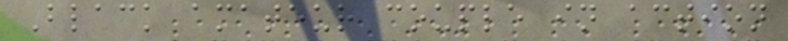Black amateur couple in action
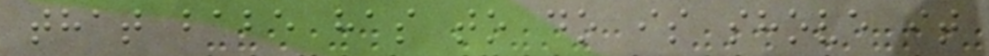that babe has to do is shove it
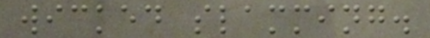wicked slamming.
